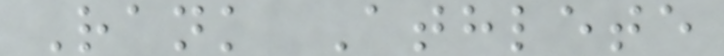Rank Athlete
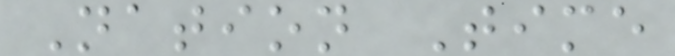Nation Time
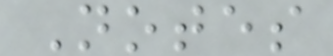Notes
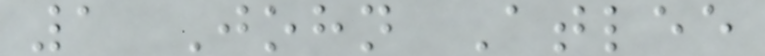1 John Atlee
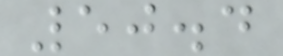50.4
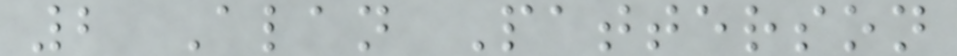2 Alan Patterson
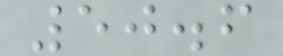50.6
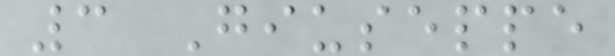3 Giuseppe
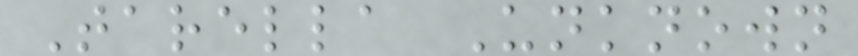Tarella Unknown
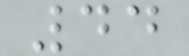44
